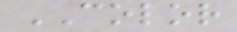COLOR
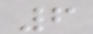6
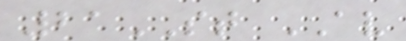21ST AV
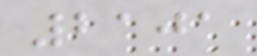2101
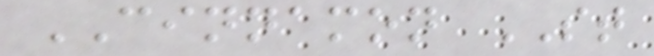CINNAMON ST
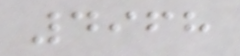4968
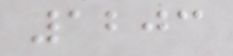1203
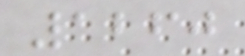1260
